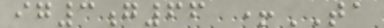ig3g66 +TA
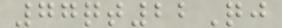77qt22Qj
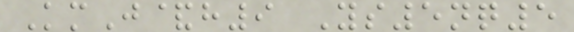KmJ&h9 Ys5nq5
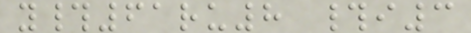y#61ru8 #i3
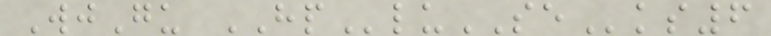WjGu HPluSEks6
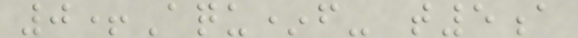0+Aqu*f- t5a
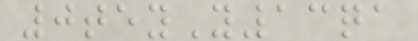0teyY13qa
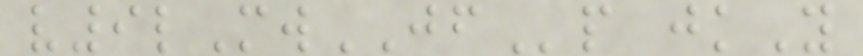v9lMwJFp jkY
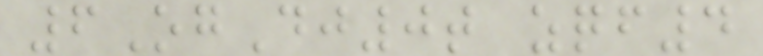6OgDj0t zqf4
